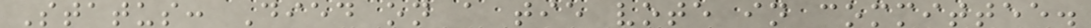Status: Died on a tie vote in committee.
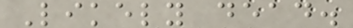Likely dead.
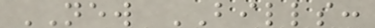NEW BILLS:
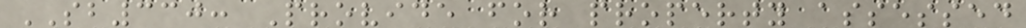SB330: Provide for property assessed
